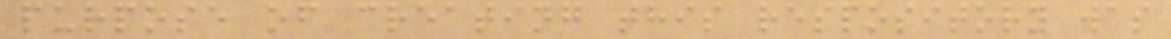purpose of creating this respository was
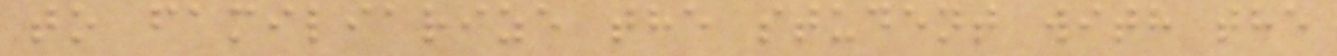to familiarize the student with the
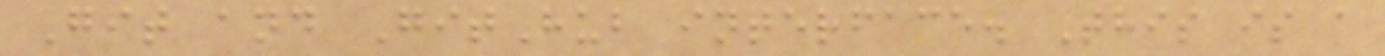Git and GitHub interface. This is a
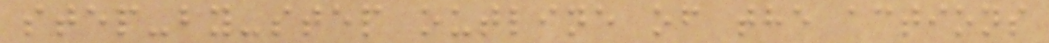step-by-step outline of the actions
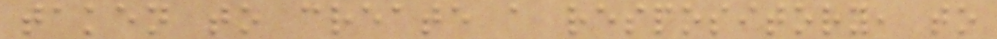taken to create a respository, to
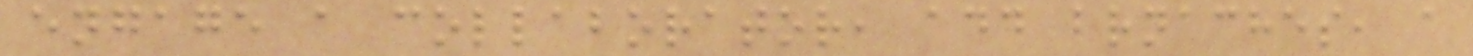engage a collaborator, add brnaches, a
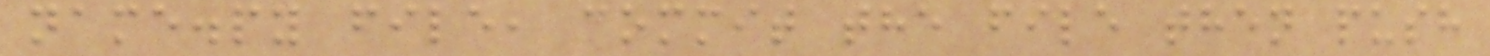name.py file, commit the file then push
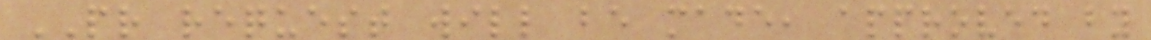PR request will be made, approved by
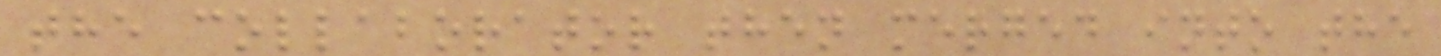the collaborator then merged into the
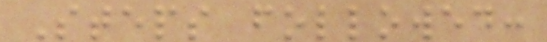Steps followed:
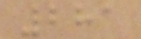281
